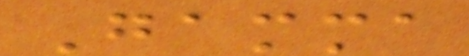Gamma
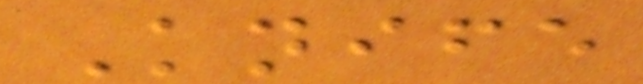Knife
